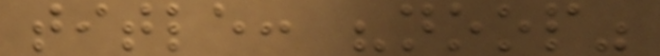title: "noop"
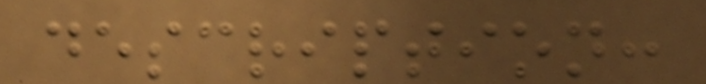description:
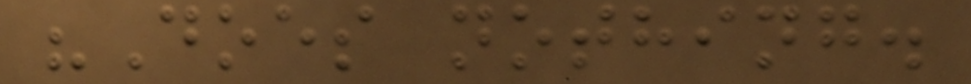"Does nothing.
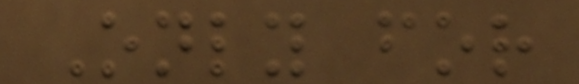Only for
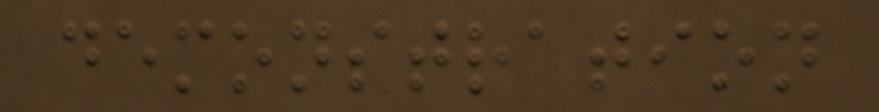demonstration
